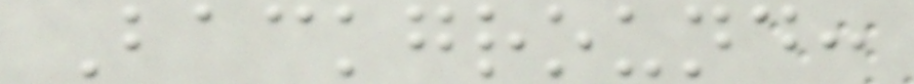Background:
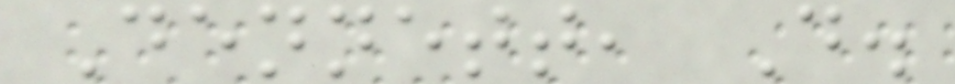Dennett, D.
